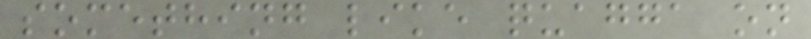something like quagga on
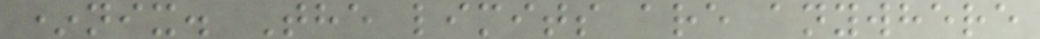*nix. The limits are anywhere
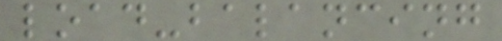load-balancing
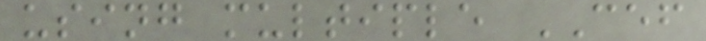using multiple CEF
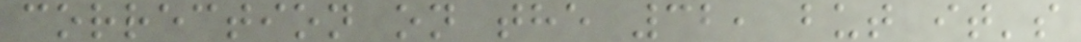correction on the 32, but it's
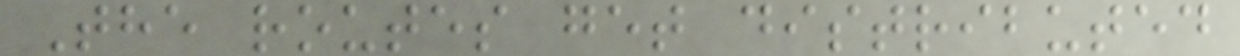The routes get distributed
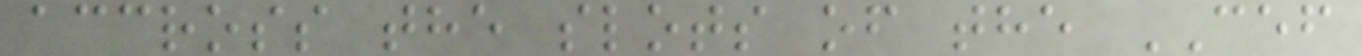accross the slots of the CEF
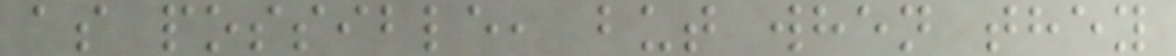as possible, but when they
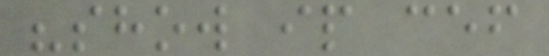"show ip cef
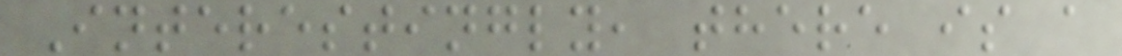Interestingly, there is a
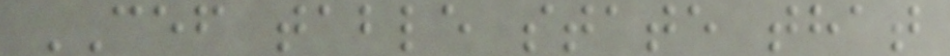CEF table state that
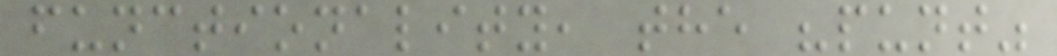functionality, the "punt"
